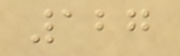127
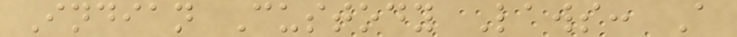Indian Custody Laws: A
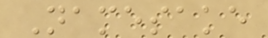Namesake
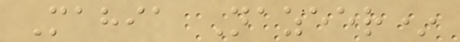Mahia Nazeer*
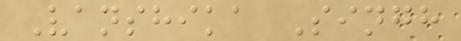Vanshika Singh
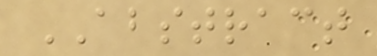ABSTRACT
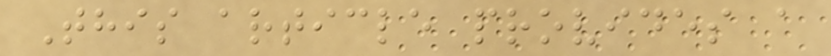This article provides a
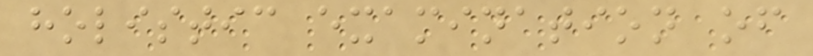holistic examination of
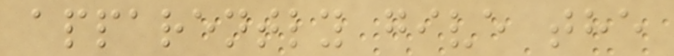apparently give the
